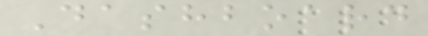Dashboard
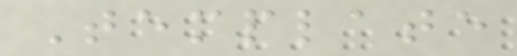Template
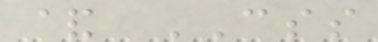& CSS
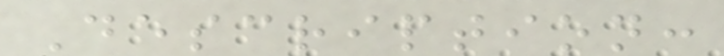Description:
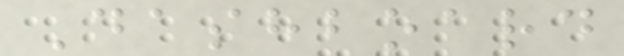Dashboard
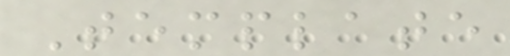Template
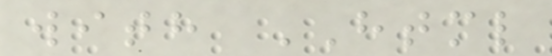with HTML
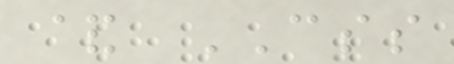& CSS
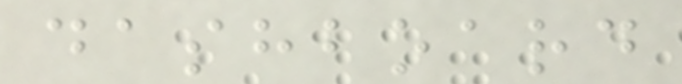dashboard
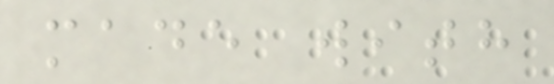made with
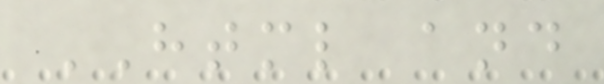HTML and
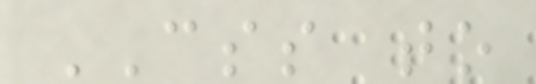CSS to
